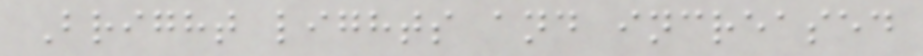Bright lights and increased
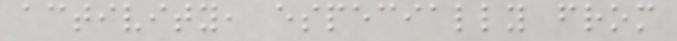activity, especially from
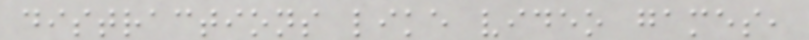distractions like video games,
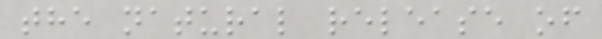the natural release of
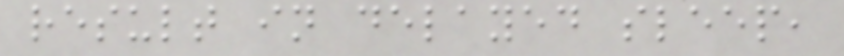result in delayed sleep,
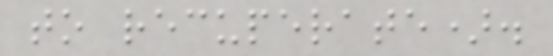to recuperate).
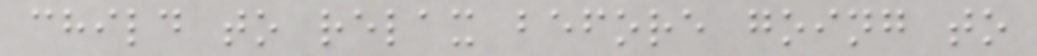child to relax before going to
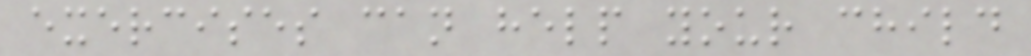exercises can help your child
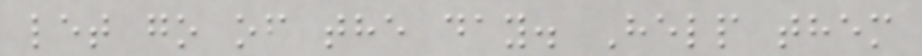let go of the day. Help them
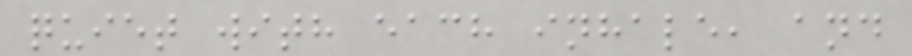quiet with each inhale, and
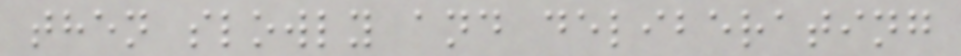then slowly and deliberating
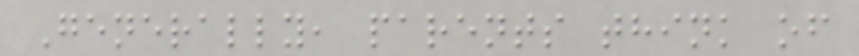Generally, parents think of
